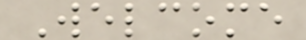Welcome
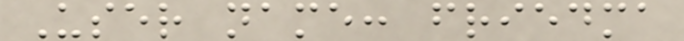User name: friedma
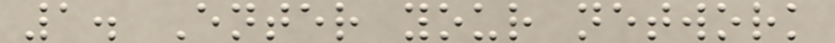1. Enter your network
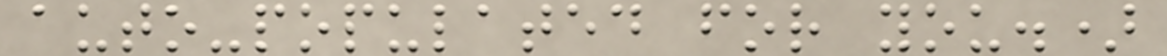auto-populated for you.)
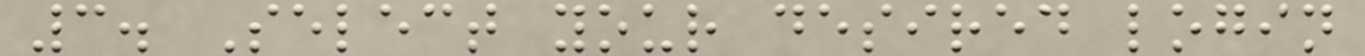3. Select your desired login
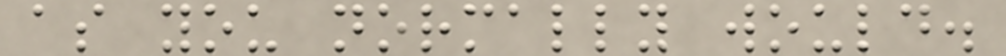as you normally would.
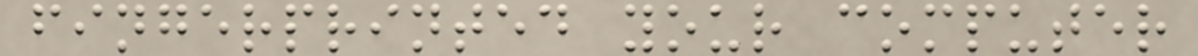fingerprinted your computer
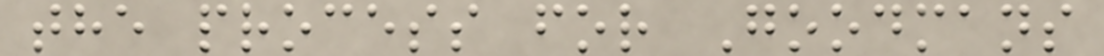the process for Goodmans
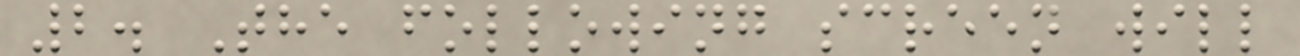2. The following screen will
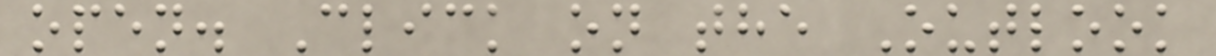open. Click on the Outlook
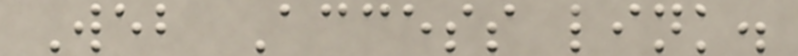Web Access link.
